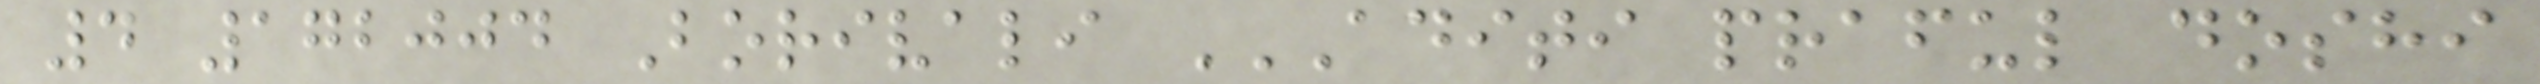4 172004 Borivali ADITI PRAFUL DOSHI
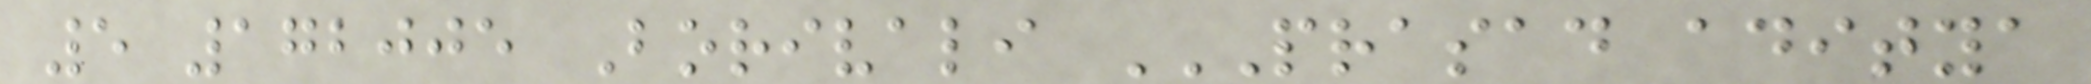5 172005 Borivali PRASAD ADITYA
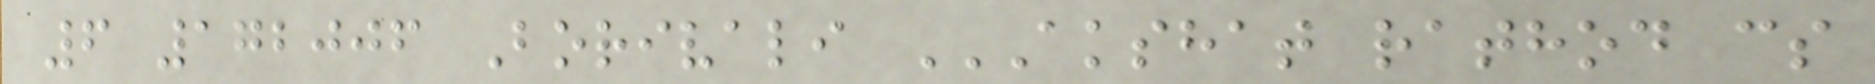6 172006 Borivali AKSHAT RATHOD CS
